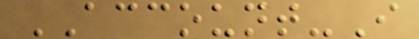ACCOUNT-I
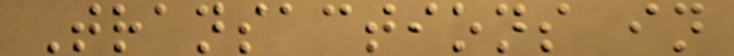Transactions in
